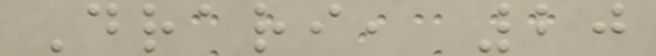Drari, 20
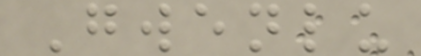Gwenlu
